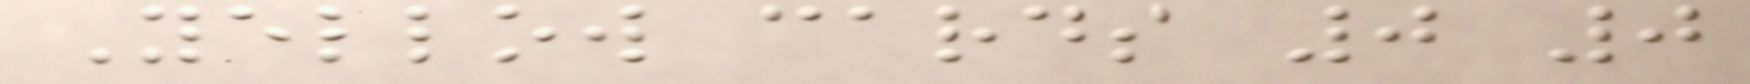Yellow cards 0 0
